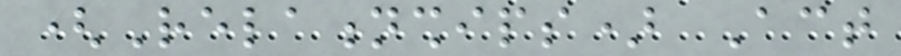(Relationships) Act
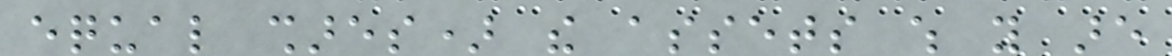equal shares) the assets which you are
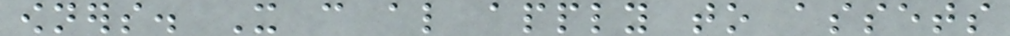owners. It can also apply to assets
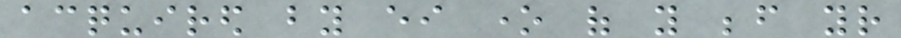acquired by either one of you before your
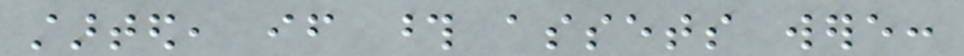started, if those assets were:
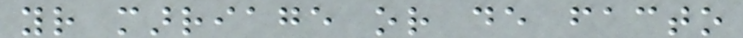your marriage or de facto
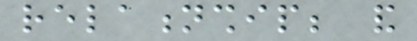relationship; and
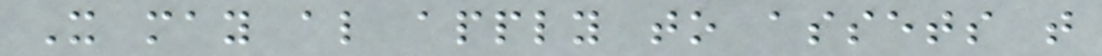It may also apply to assets that
